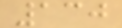130
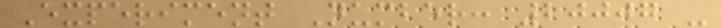Experiment Number: 20007 -
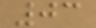03
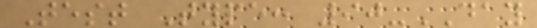Test Type: 90-DAY
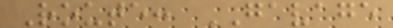Route: GAVAGE
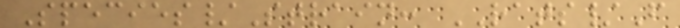Species/Strain: RATS/F
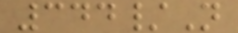344/N
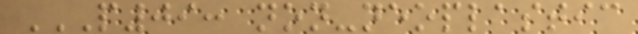P09: NON-NEOPLASTIC
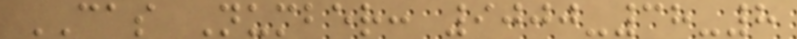CAS Number: 9000-38-8
